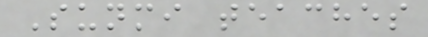Sunmi teaches
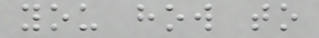you how to
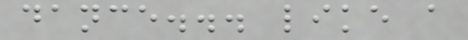dance... like a
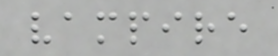vampire
